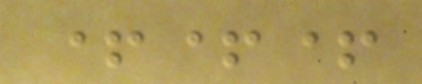+++
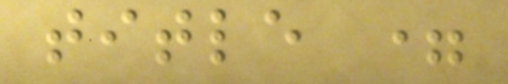title =
